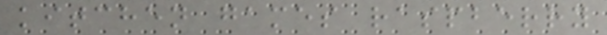kitchen games raspberry
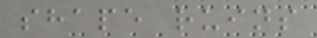shape ruins
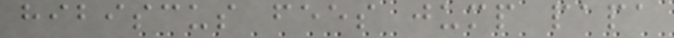hibiscus fees jump papa
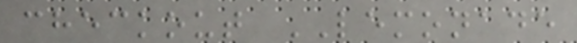checkout LEMONADE
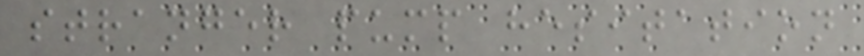stranger pump hesitation
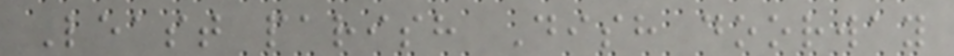Least parish Dish doorway
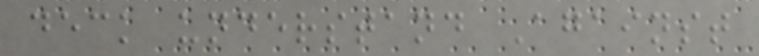deck understand Against
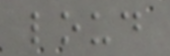loud
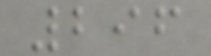296
